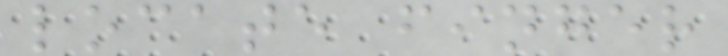locate finger
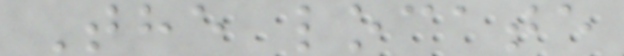The locate
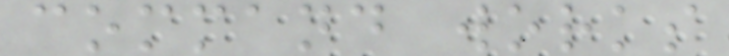command works
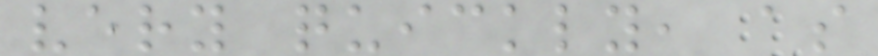very quickly, as
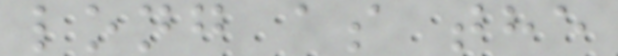long as the
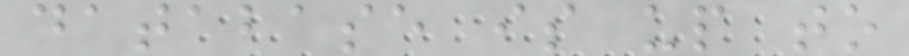database is up to
